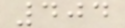404
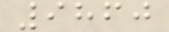9860
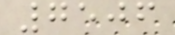7506
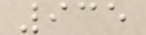935
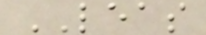LEAS
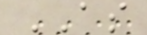AS
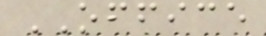OFFICE
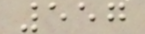557
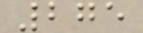275
